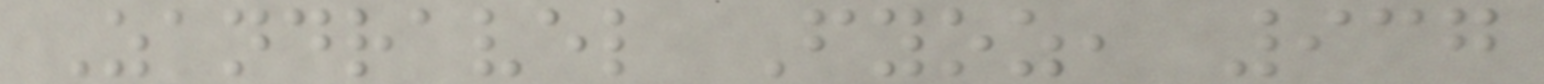Zandravel Fyoz, 937
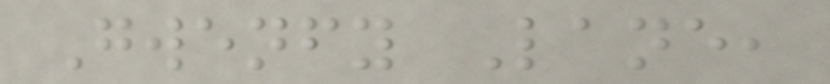Gwenfy Lane,
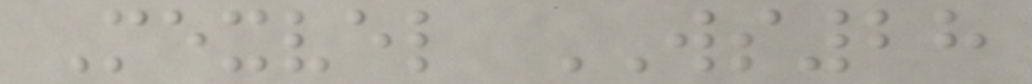Mexvel WS28
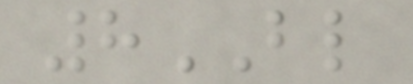8BL
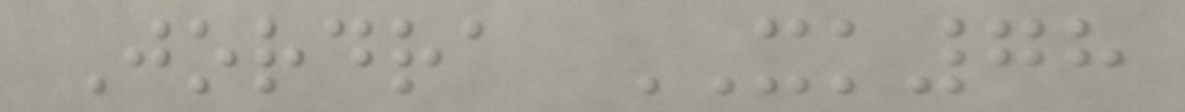Jordra XK78
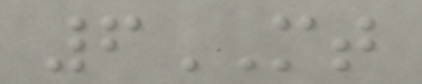6MT
